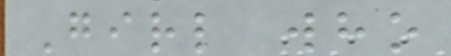Girl who
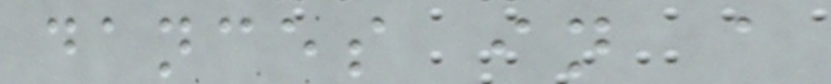dances in a
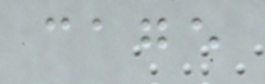cage
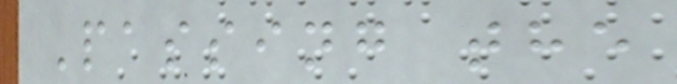Passing the
